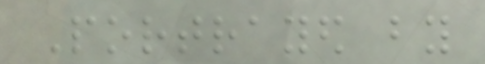Portrayed by
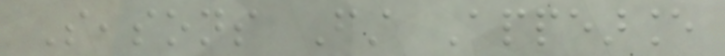Seasons First Appearance
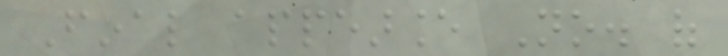Final appearance No. of
